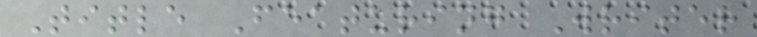Title Featuring Writer
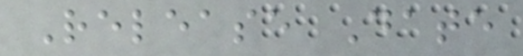Release Date
